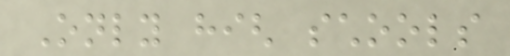Only high schools
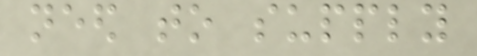need to supply
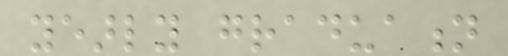yearly graduation
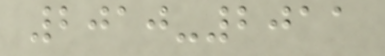2010-2011
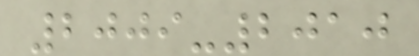2009-2010
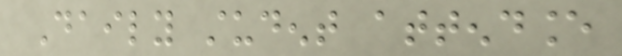Daily student attendance
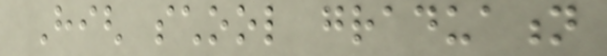High school graduation
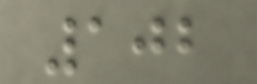102
